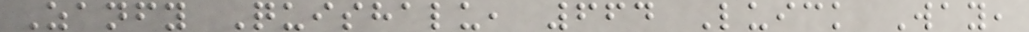Zanfy Quishalu, 664 Luick Way,
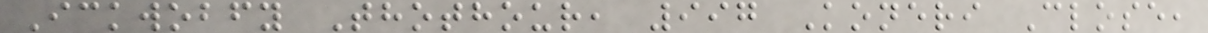Ickwobfy Thothour, 997 Koneri Close,
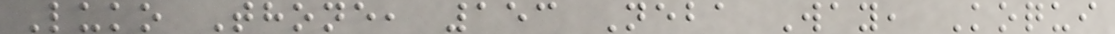Luko Thone, 153 Neba Way, Koqui
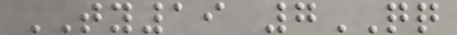TY19 7QQ
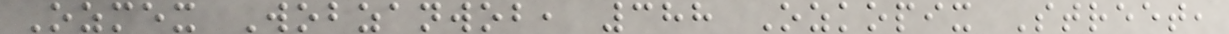Ozmex Wobzanwob, 388 Ozkopix Street,
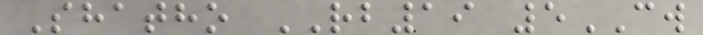Shatho RB19 5CW
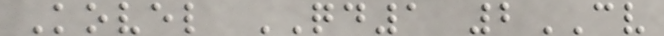Kovel QD1 2CV
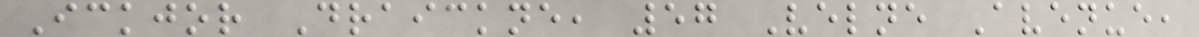Ickjor Draickne, 57 Velne Avenue,
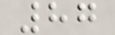87
